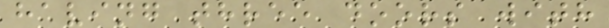having three doors with
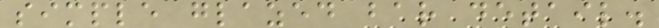simple glazed bar detail.
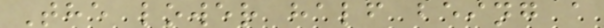The lower half being a
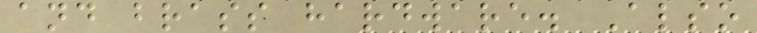and brass hardware. Also
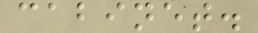cabinet.
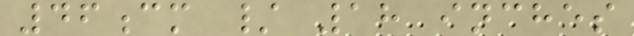46cm / 18 inches
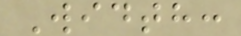Width:
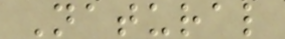Natural
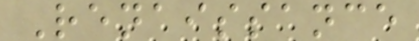Renaissance
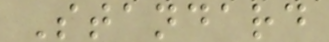Standard
